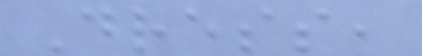Dress,
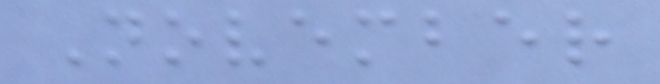November
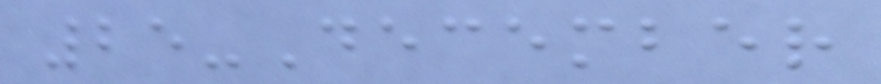25-December
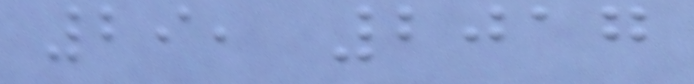29, 2017
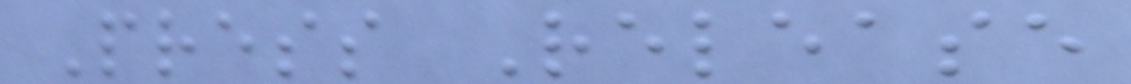Press Release
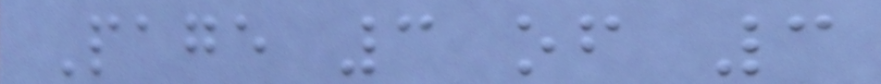Page 3 of 3
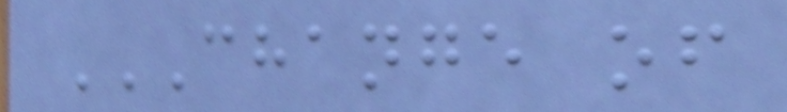CHANGE OF
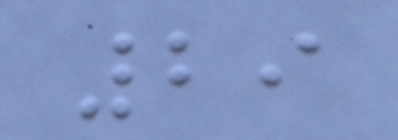29
